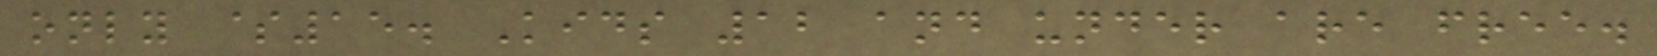only $15. Kids 12 and under are free.
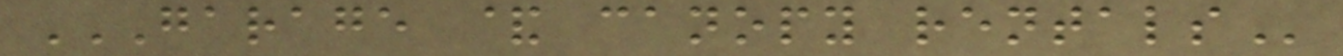GARAGE & CANOPY RENTALS
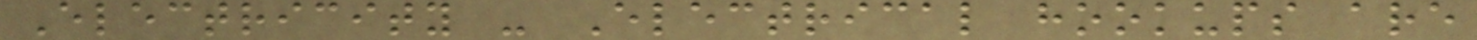Electricity - Electrical hookups are
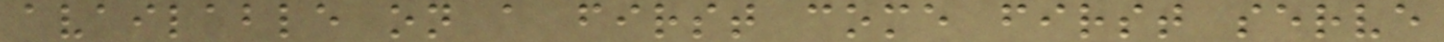available on a first come first serve
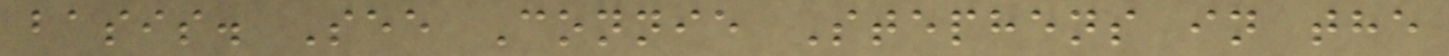basis. See Connie Stephens in the
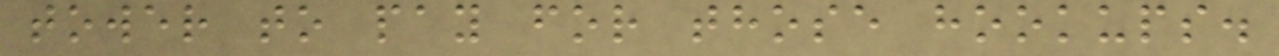tower to pay for those hookups.
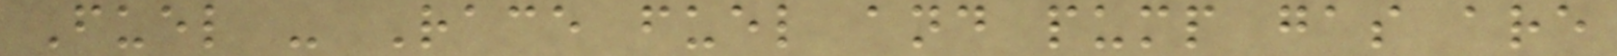Fuel - Race fuel and pump gas are
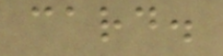card.
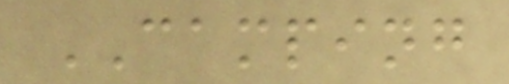CAMPING
